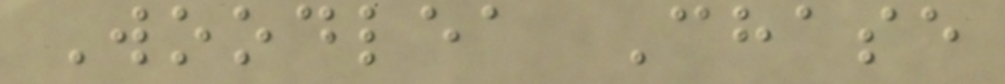Woodlea Chase
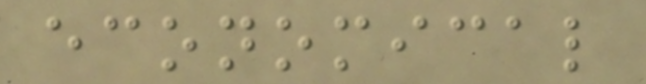economical
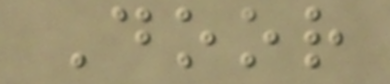Door
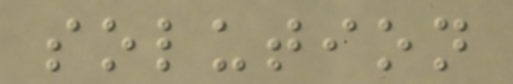solution
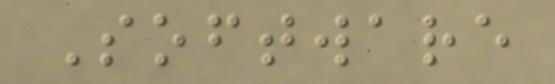Software
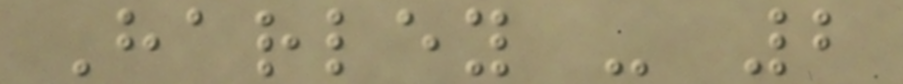Harley - 2
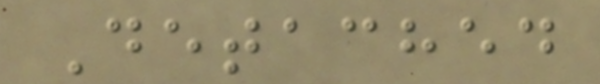Detached
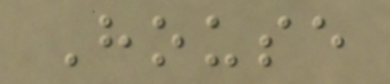House
